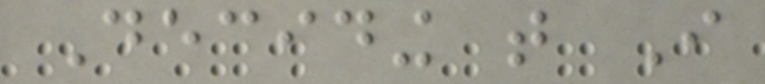Deciding that I
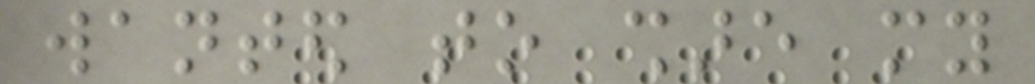wanted to share my
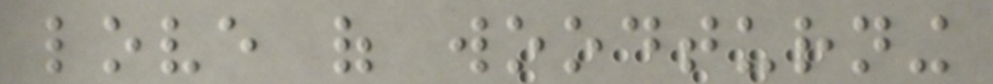love of woodturning
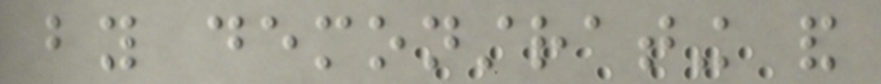by demonstrating and
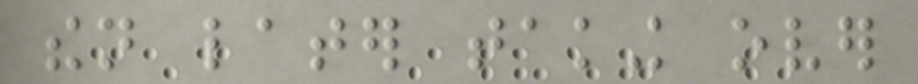then later taking over
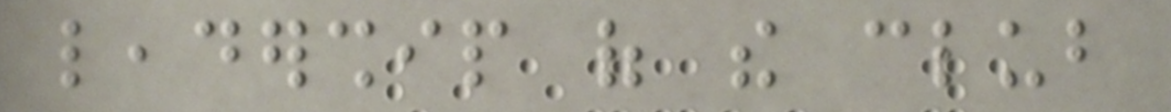leadership of the club
